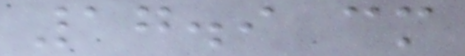17.9 cm
